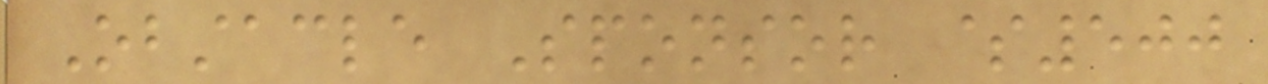Obstacle Sponsor $500
